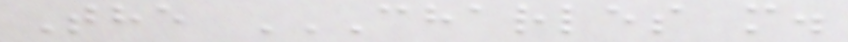The CHARLES M.
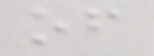of
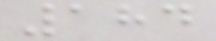184
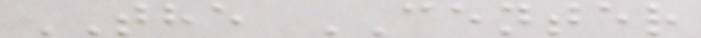THE CENTER
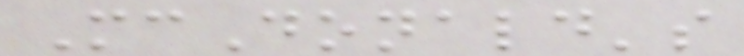McDonald's
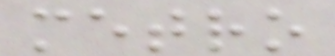metro
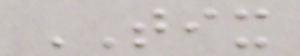TIX
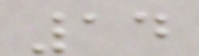14
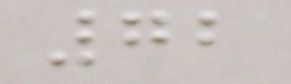72
